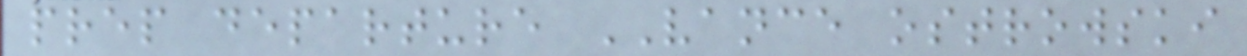prep departure VANCE ostrowski
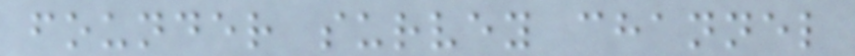founder survey channel
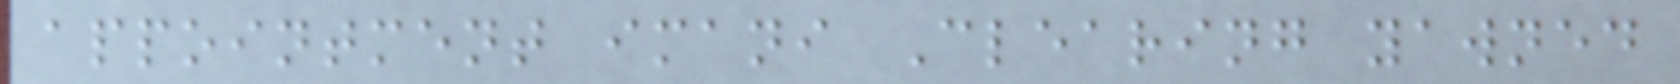appointment imani Clearing yawned
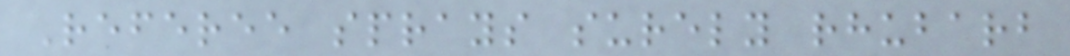Referee sprays surely rhubarb
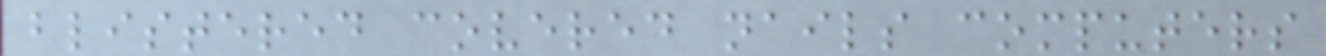blistered covered nails computers
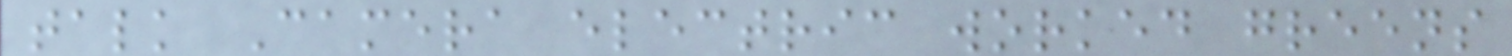talk Camera electric worked greens
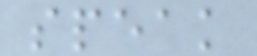speak
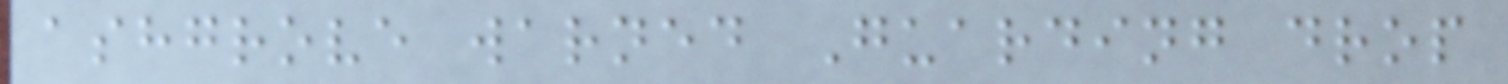ashgrove warned Guarding drop
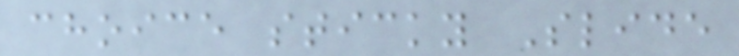choice sticky Slide
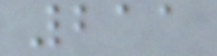211
